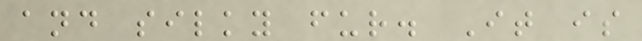and silky fur. It is
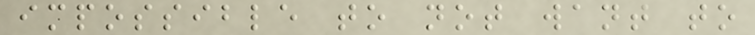impossible to not want to
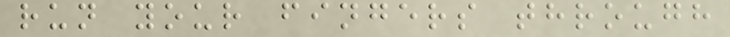run your fingers through
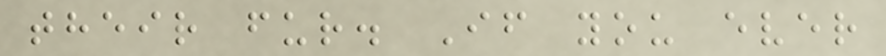their fur. If you ever
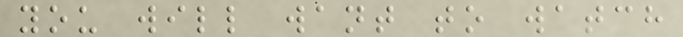you will want to watch
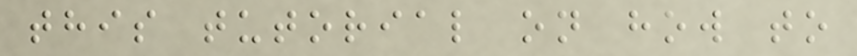this tutorial on how to
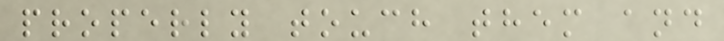properly touch them and
